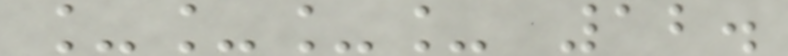____ 12.
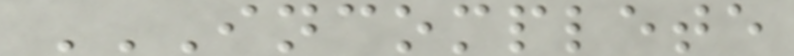INCOMPLETE
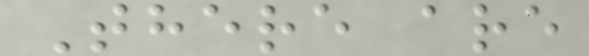There are
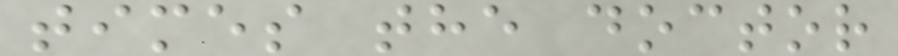times the doctor
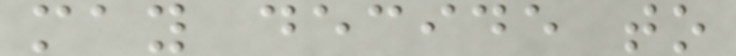may decide to
